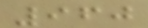960
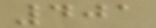401
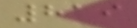819
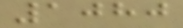1080
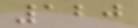120
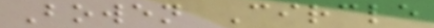Bowen Circle
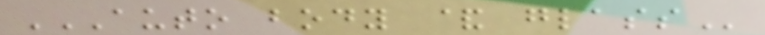AUTO BODY & GLASS
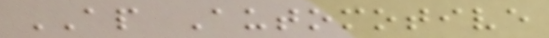AP Automotive
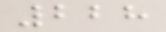228
